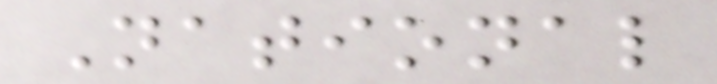National
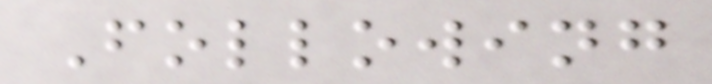Following
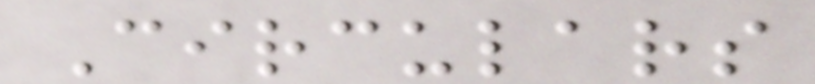Circulars
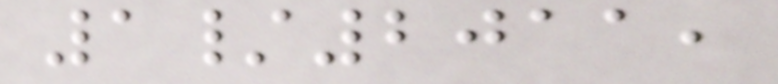1/2011,
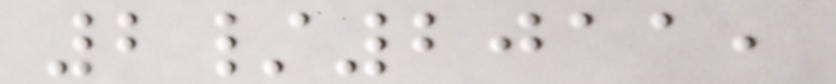2/2011,
